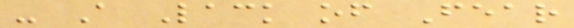- A Lack of Fear
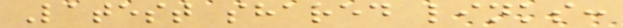Latest shared links:
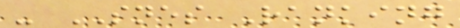- SNES Ranking
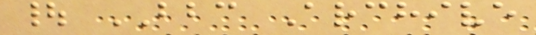| BBC Archive
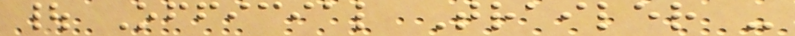| Official Trailer -
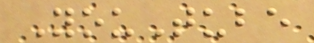YouTube
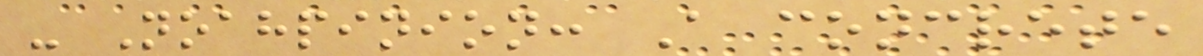- Noahpinion: A concrete
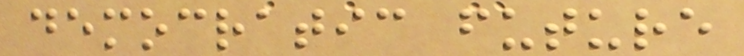democratic future
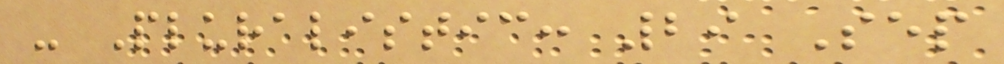- Pluralistic: 29 Sep
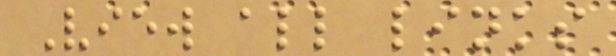View all links
